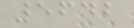5642
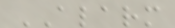ALARM
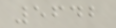5642
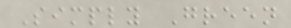Simply Green
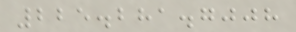225.281.7008
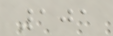101
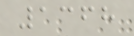1368
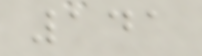141
